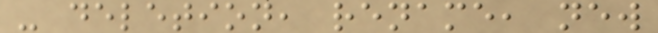- deletion, rename, new
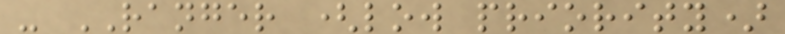- RANGER (low priority)
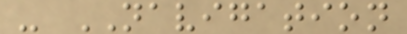- NAVIGATION
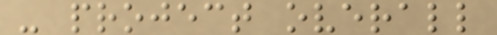- project overall
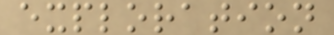exploration
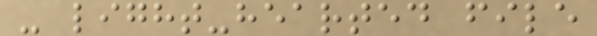- light-hearted file
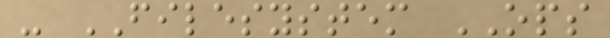- FILESYSTEM OPS
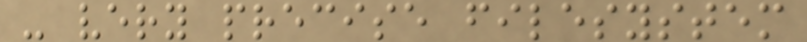- very precise filesystem
